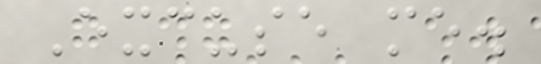Excuse me.
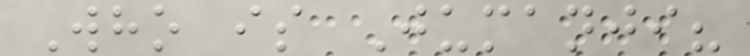Who is Jumanji?
